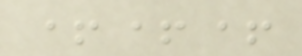+++
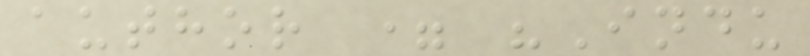author = "Indu
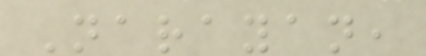Narayan,
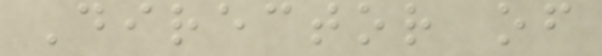Director of
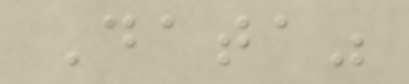Data"
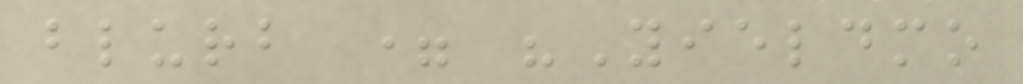blurb = "Yieldmo
